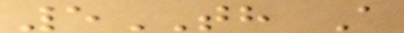5TH A
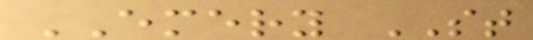EMERY ST
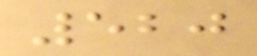520
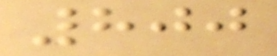800
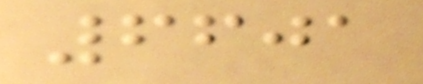6601
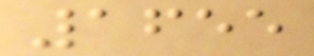1655
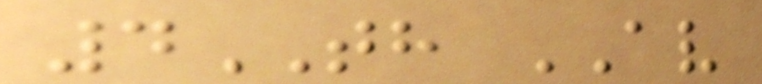4TH AV
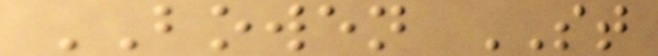BOWEN ST
